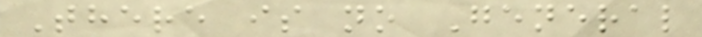There is no General
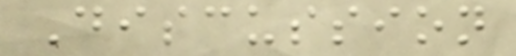Discussion
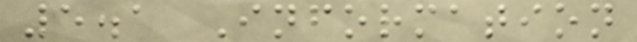5.1 Information
